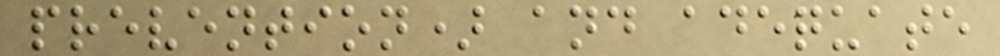prevention) and adequate
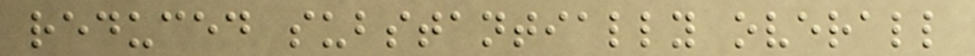reduced substantially overall
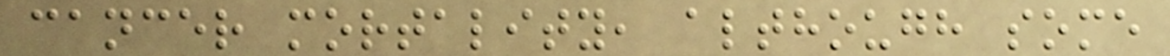cancer mortality, although some
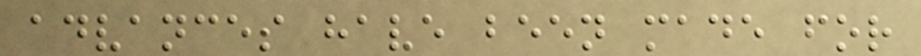advances have been made for
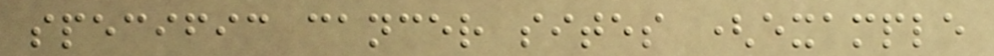specific cancer sites (example
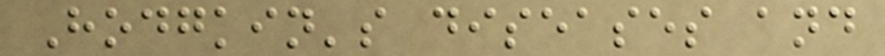Hodgkin's diseases and
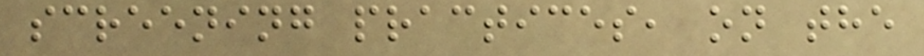screening practices, on the
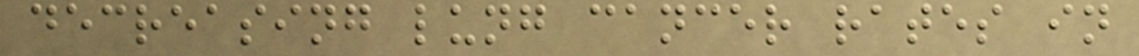decreasing lung cancer rates in
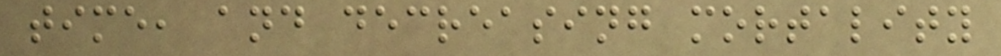time, and decreasing mortality
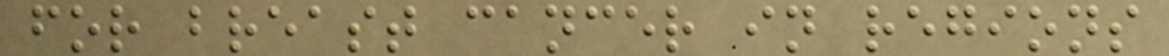for breast cancer in regions
